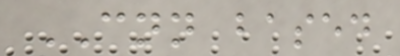CNN based
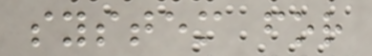system for
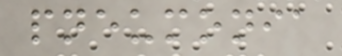pneumonia
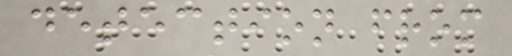detection from
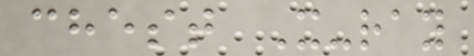chest X-ray
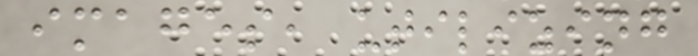images, utilizing
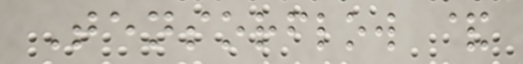Tensorflow &
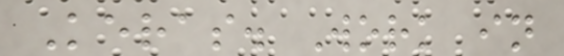Keras. Work in
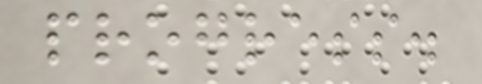progress.
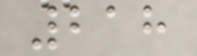218
